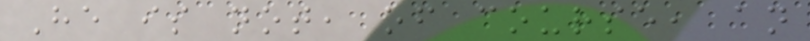He is not, of course, an
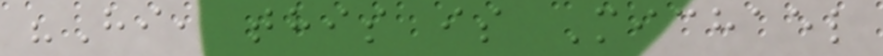"Hi, this is Michael
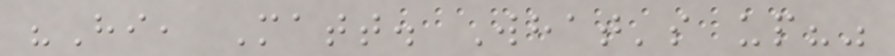"Hi, Matt. What's up?"
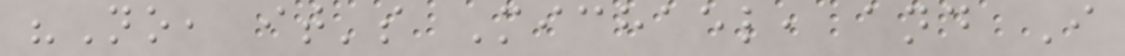"No, it's Michael, and I
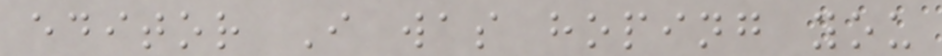editor I was hoping you
